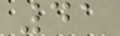41
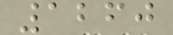1260
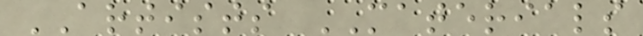ARTISTS MATERIALS
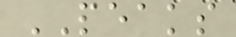PEAKS
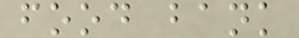food bank
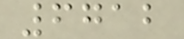6712
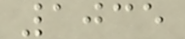1035
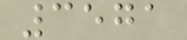3571
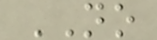NO
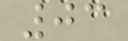03
